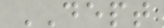DEPT
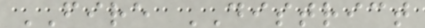FIRE DISTRICT
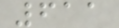611
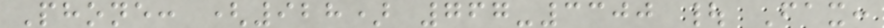Phone: (928) 767-3300 | Fax:
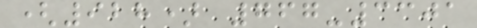(928) 767-3301
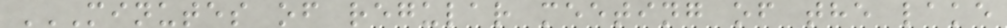MINUTES OF REGULAR MEETING OF THE LAKE
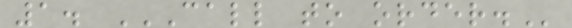1. CALL TO ORDER.
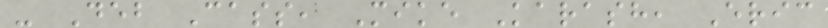- Deb Cass, Mike Karash, Eric
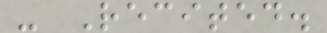- Recited.
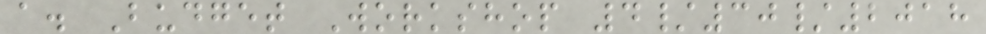a. Budget Workshop 4/30/2018
